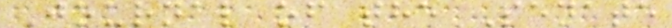Journal of the Senate
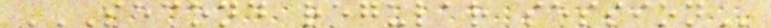SECOND REGULAR SESSION
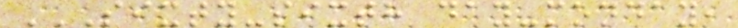SIXTY-SIXTH DAY-MONDAY,
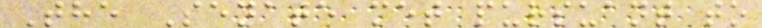The Senate met pursuant to
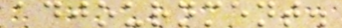adjournment.
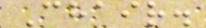Chair.
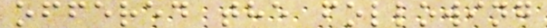offered the following
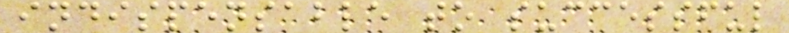indispensable to successful
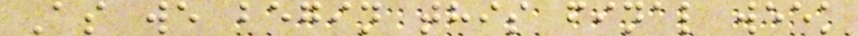As we begin this final week
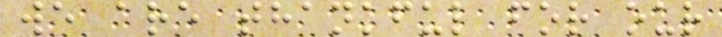we are thankful for our
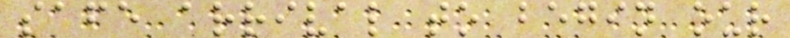safe arrival to begin our
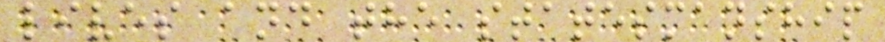lives and the statesmanship
